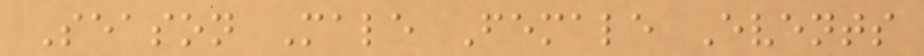Season Male Female Events
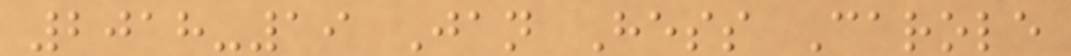2018-19 Jan Hess Carole
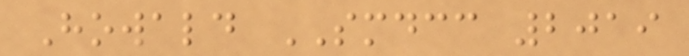Howald SMDCC 2019
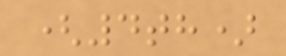(4th)
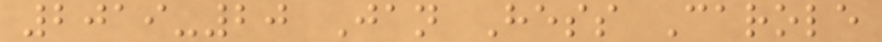2019-20 Jan Hess Carole
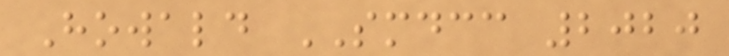Howald SMDCC 2020
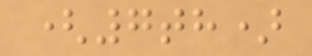(7th)
